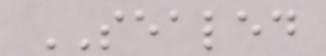SEALED
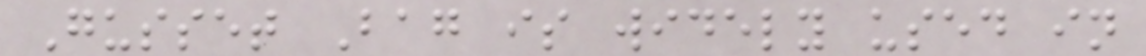Gusset Bag is widely used in
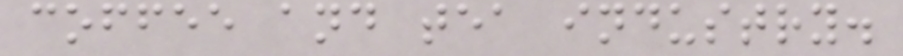coffee and tea industry.
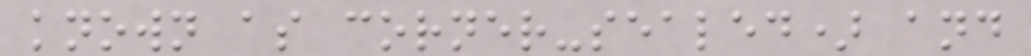known as corner-sealed) and
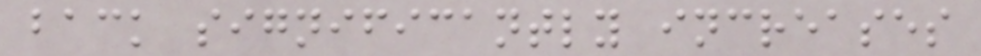back significantly increases
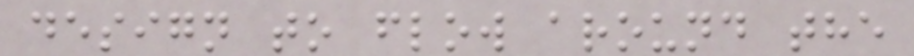design to flow around the
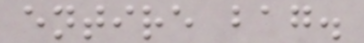entire bag.
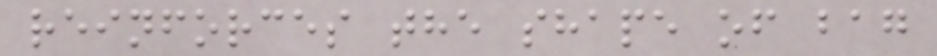reinforces the shape of bag
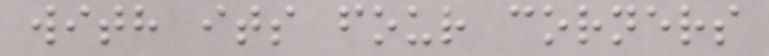with its four corners
